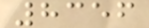8356
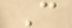C
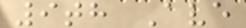9th Ave
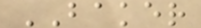BAKER
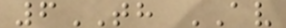6TH AV
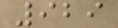929
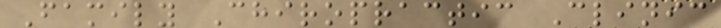Family Chiropractic Clinic
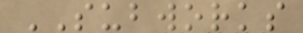SUBWORKS
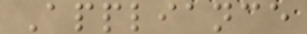Appliance
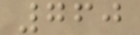760
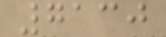7130
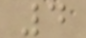4
